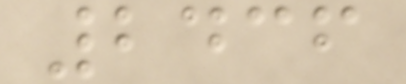2436
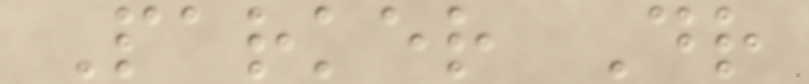Parker Dr
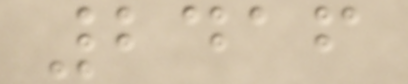2416
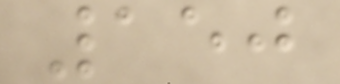150
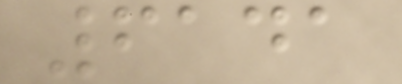6141
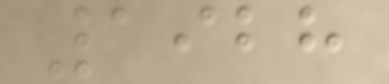1928
